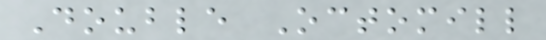Double Octomill
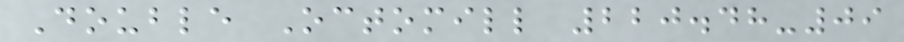Double Octomill 220.48-09
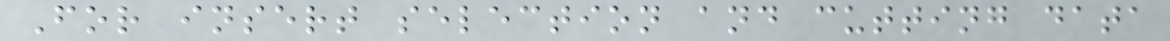For insert selection and cutting data
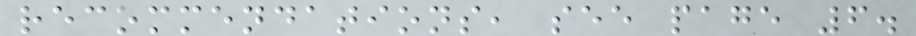recommendations, see page 6.
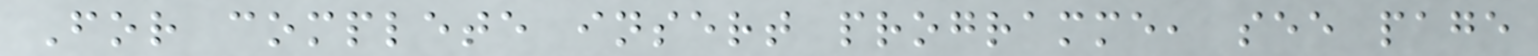For complete insert programme, see page
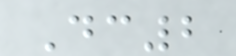Dc2
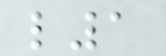l1
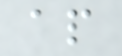ap
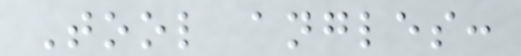Tool angles:
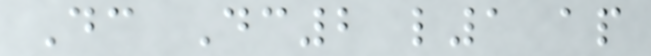Dc Dc2 l1 ap
